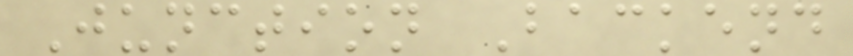Junction Backend
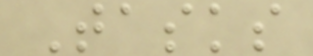Tasks
